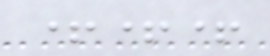+++
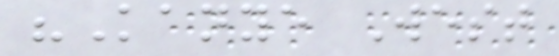"Kanye West
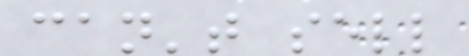can't sell
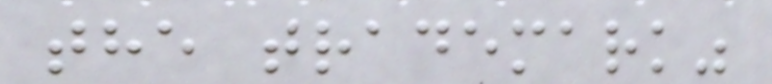the trademark"
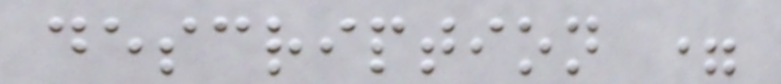description =
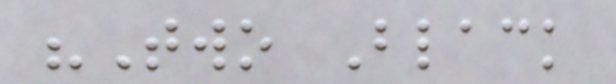"Two Black
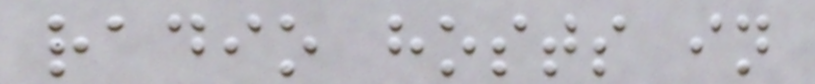radio hosts in
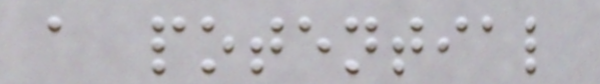a potential
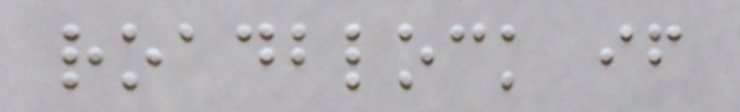roadblock if
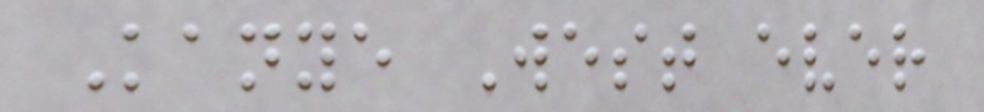Kanye West ever
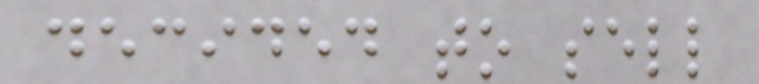decided to sell
